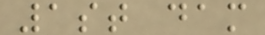1st dam
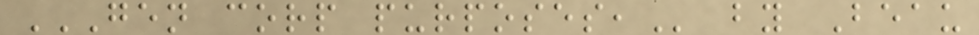GEN CORP PURPOSES, by Beau
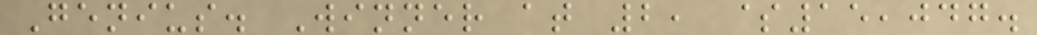Genius. Winner at 2, $15,047.
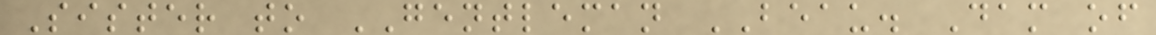Sister to GENTLEMAN BEAU. Dam of
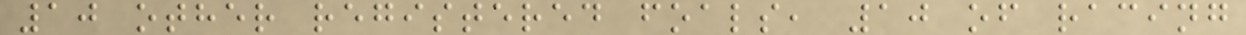10 other registered foals, 10 of racing
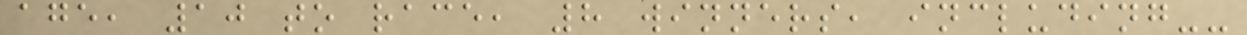age, 10 to race, 8 winners, including--
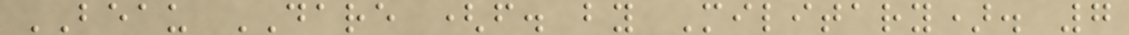BEAU DARE (f. by Military). 7
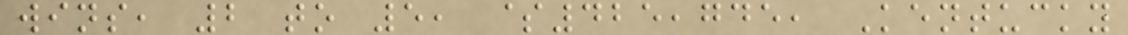wins, 2 to 5, $425,745, Kentucky
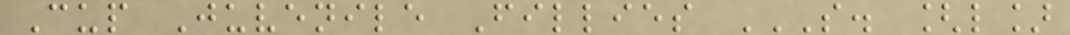Cup Juvenile Fillies S. [L]
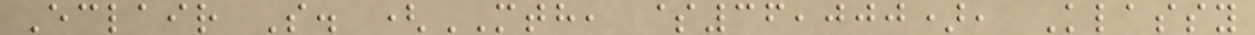Eclair S. (MTH, $36,000), Klassy
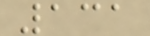131
